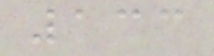133
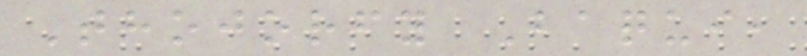Thojorfy Baqui,
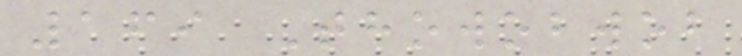169 Thowobwob
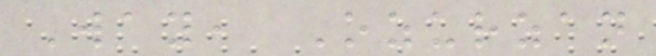Way, Ozurzan
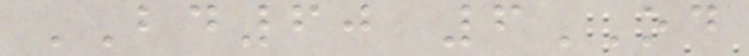BD60 6OD
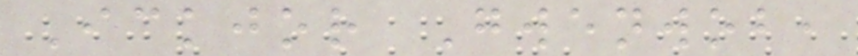Ickjor Gwenwob,
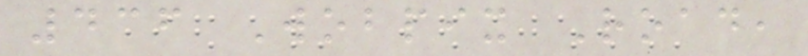436 Wobpix Road,
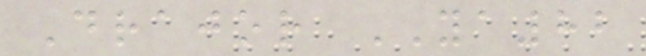Drajor YA82
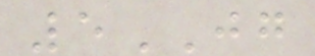5JG
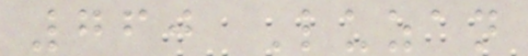760 Luzan
